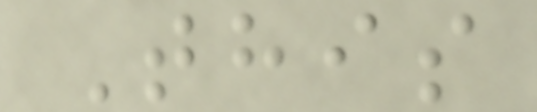This
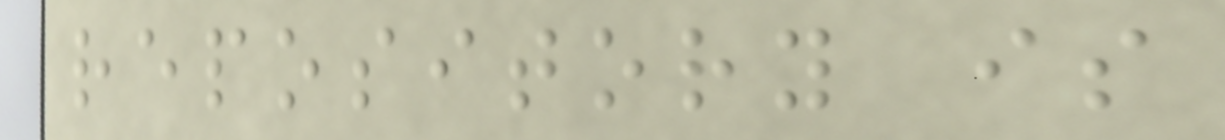repository is
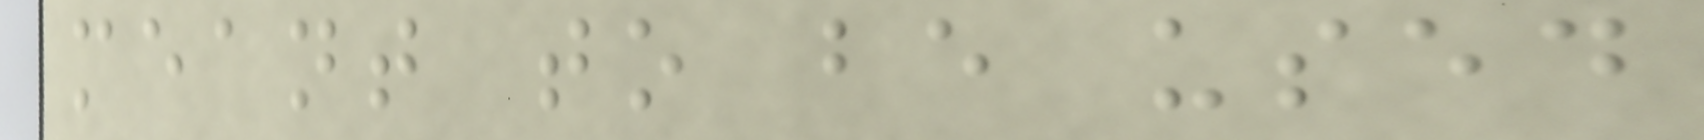meant to be used
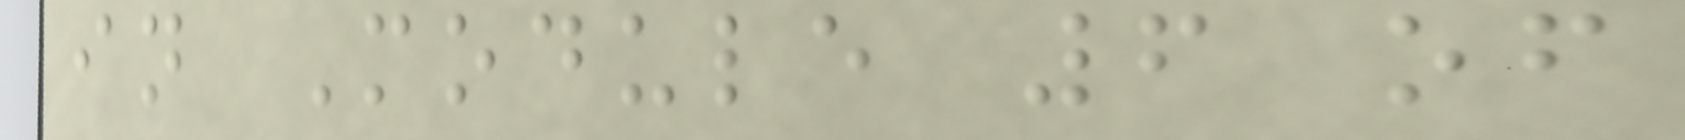in Module 6 of
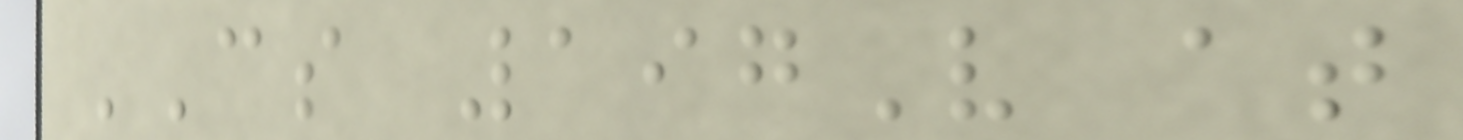CS 197V at
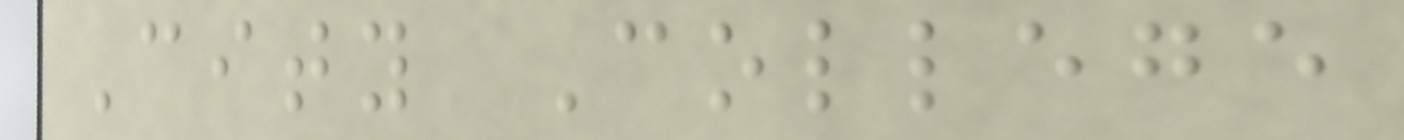City College
